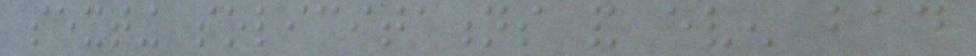sexting solicitations and even bad
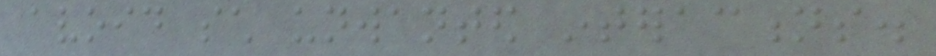avoid such unwanted interactions.
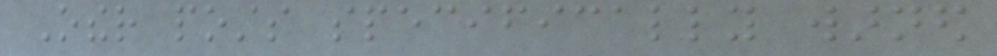Other posts specifically warned
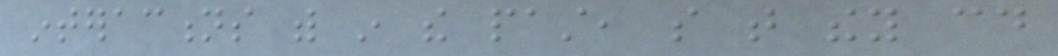interactions with in the past, so that they could
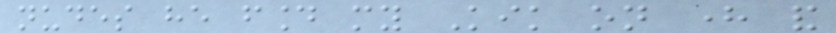nudes he found my Kik on here and
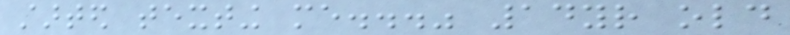started texting me..." 14yr old
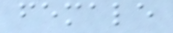female
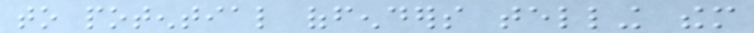to potential offenders telling them
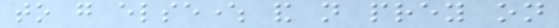to go elsewhere and not prey on
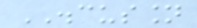DISCUSSION
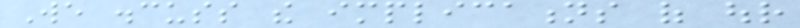We discuss the implications of our
